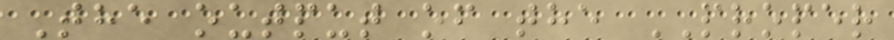The output of the PROPER
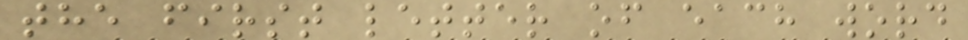the first letter of each word
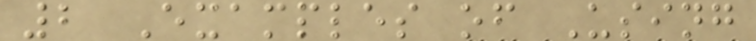2 Examples of Using
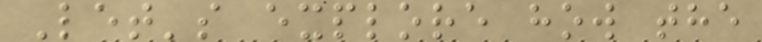Let's explore how the
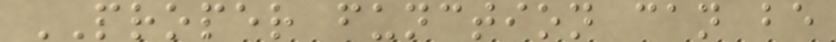PROPER function can be
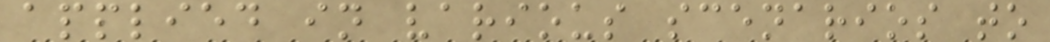applied in various scenarios to
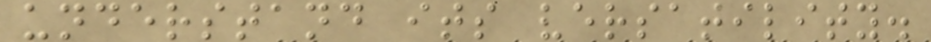understand its versatility.
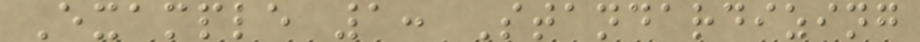Example 1: Standardizing
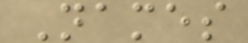Names
